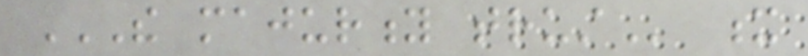THE MAJURITY TRUST x
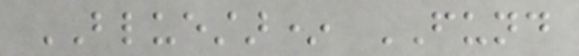BLUESTAR* FUND
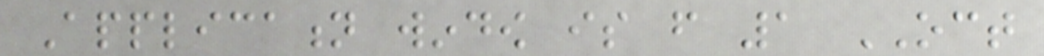Application window is from 1 OCT
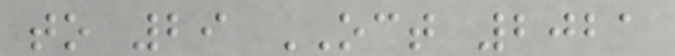to 29 OCT 2021
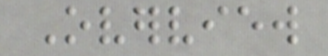Overview
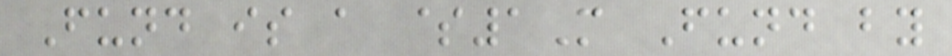Fund is a $1M Fund by
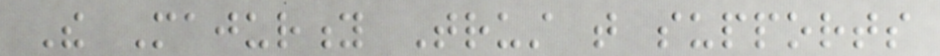The Majurity Trust that supports
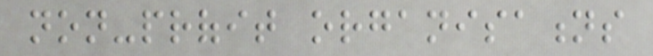non-profit organisations
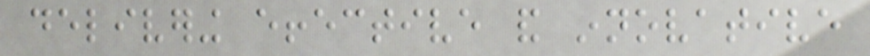delivering effective and innovative
